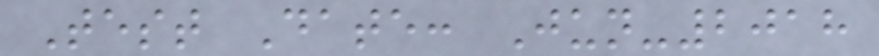Test Date: Jun-2018
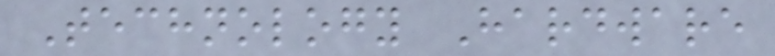Technology Hardware
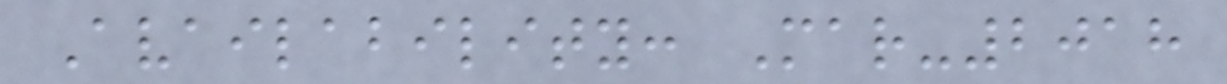Availability: Mar-2018
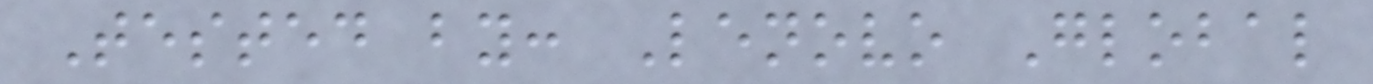Tested by: Lenovo Global
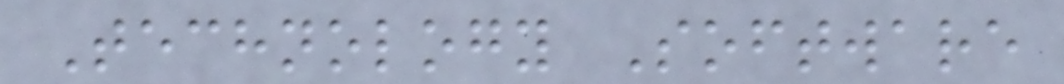Technology Software
